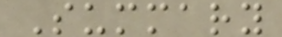Summary
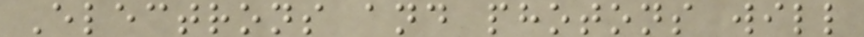Electrons and photons will
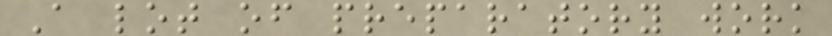A lot of preparatory work
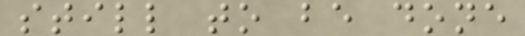still to be done
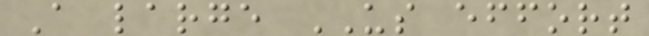A large US effort
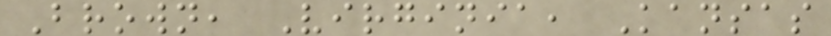Brown, Virginia, Kansas
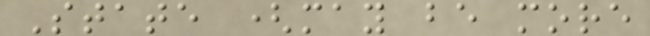State (may be more
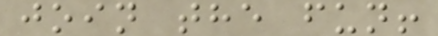join the fun!
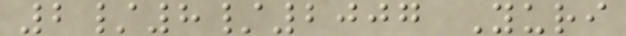2/8/2007 Yuri
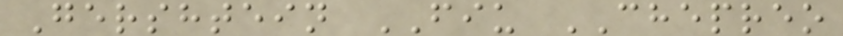Gershtein FIU CHEPREO
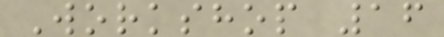Workshop 16
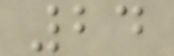24
